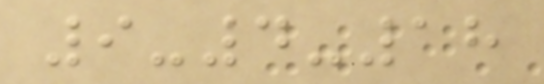9-4-18
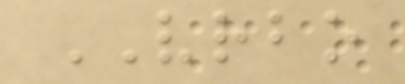VRBO
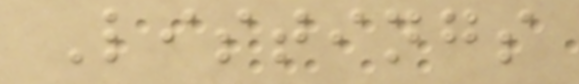Listings
